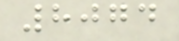8074
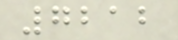7212
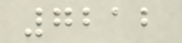7212
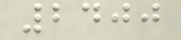2400
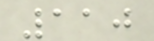110
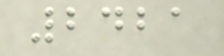2421
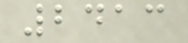2413
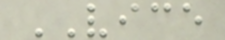VICE
